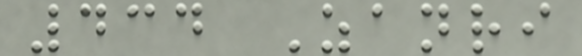434 Zanri
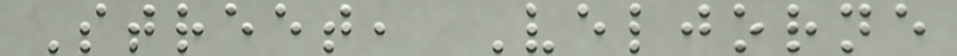Street, Veljorne
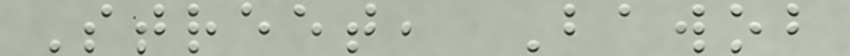Street, Bawob
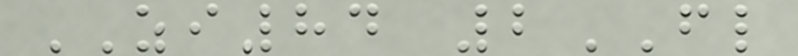ZI84 2FL
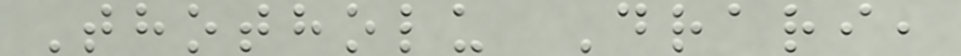Thotholu Drari,
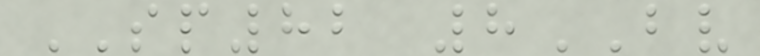SP82 8BV
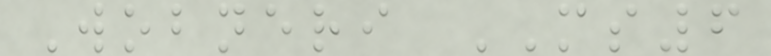Wobneri MS6
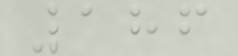186
